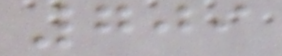709
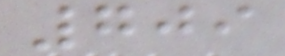709
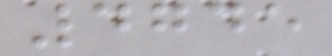4745
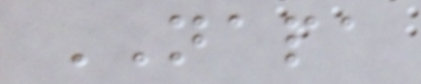NAPA
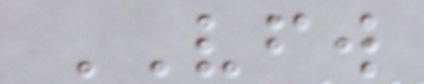VFW
